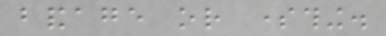bandage or something.
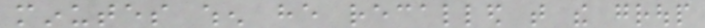minutes when he recalled that the group
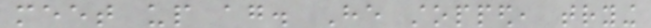meet up again. He stopped, trying
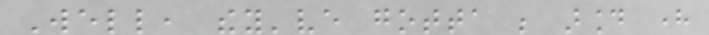Well, they've gotta be around here
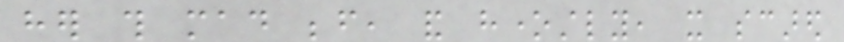her this mad before, and honestly, it scared
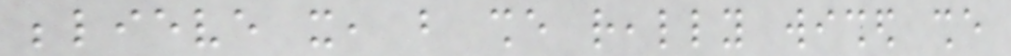believe it, but she really wished she
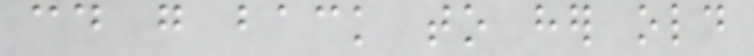could go back to her old
